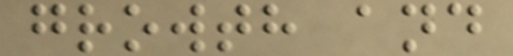growth and
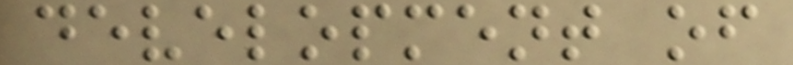development of
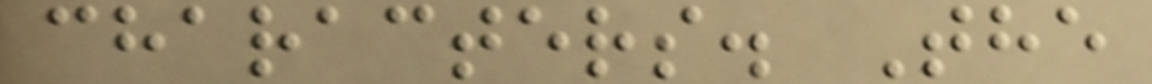characters. The
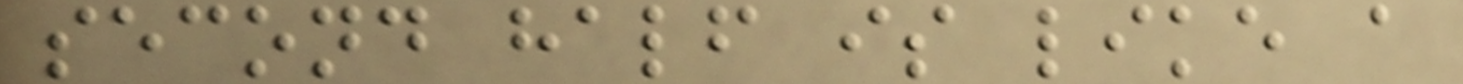second half is like a
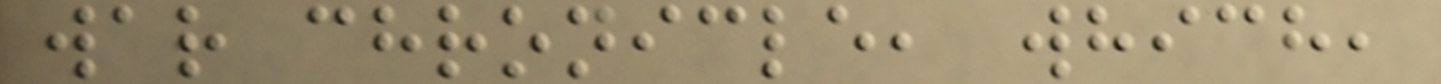war chronicle, which,
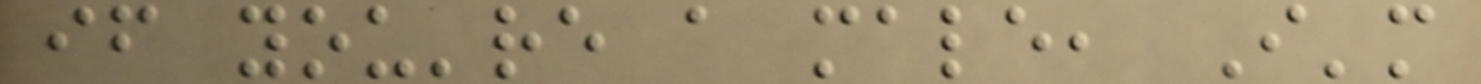if you're a male, I'm
